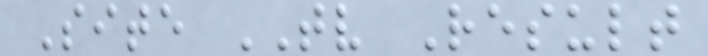Site TV Result
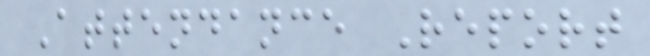Attendance Report
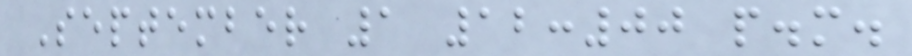September 1 12:00 p.m.
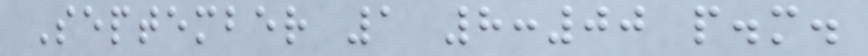September 1 8:00 p.m.
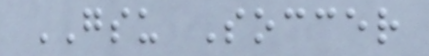GSU Soccer
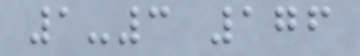1-3 176
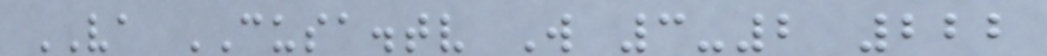VA CUSA.tv W 3-2 222
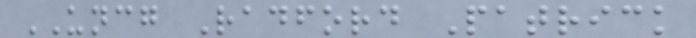UNCG Radford Patrick
